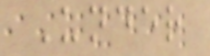Under
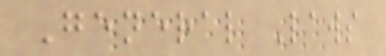General Laws
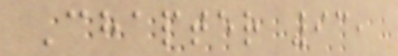Chapter 93,
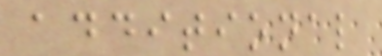additional
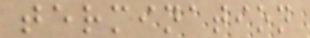termination
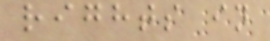rights in
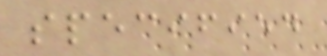specified
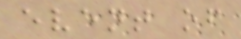event of
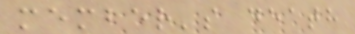member's death
